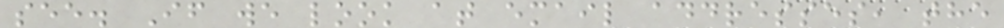see. If we look at email addresses, the
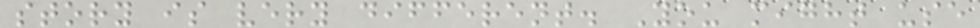story is very different. You might use
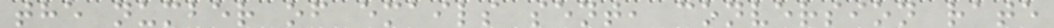the number of emails sent, conversion rate
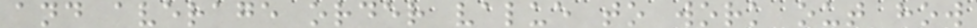and average order value to work out how
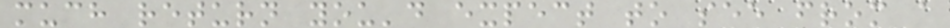much return you'd expect to see from a
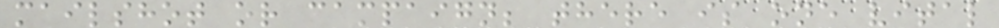mailshot or campaign; there is one vital
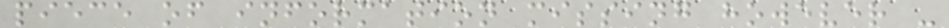piece of information missing however -
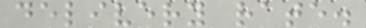delivery rate.
